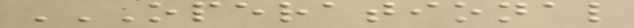OPERATIONAL
